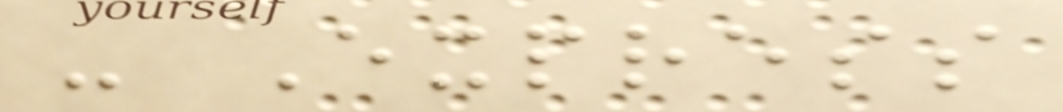- Express
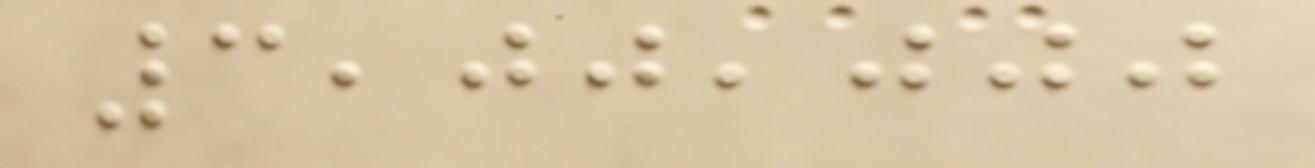3,00,000
